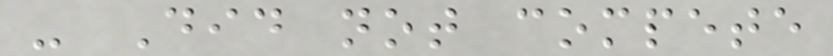- Did not compete
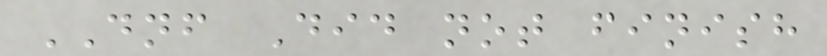DNF Did not finish
